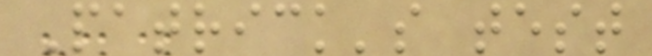Patrick's test
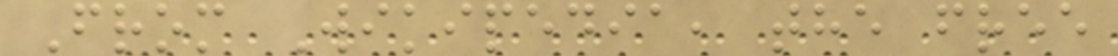From Wikipedia, the free
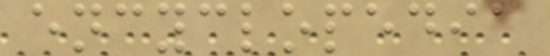encyclopedia
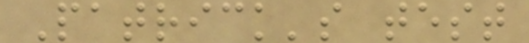Patrick's test
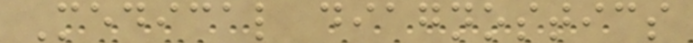Medical diagnostics
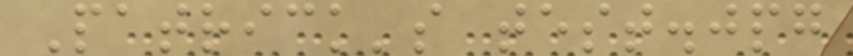Patrick's test.jpg
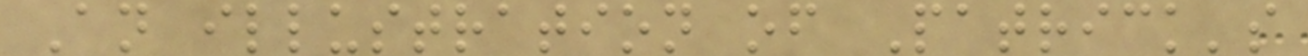An illustration of Patrick's
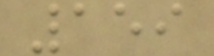159
